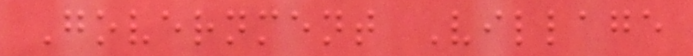Government Village
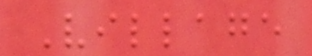Village
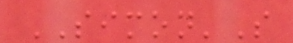SIMON'S
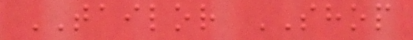TAILOR SHOP
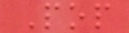Pop
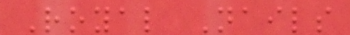Royal Nails
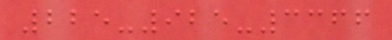225-925-3366
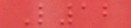L12
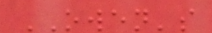OWEN's
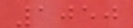1050
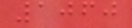1060
